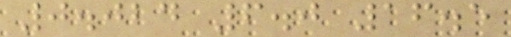0.024 6.0 16.5
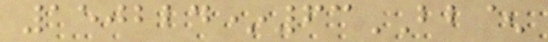150224*63BB^
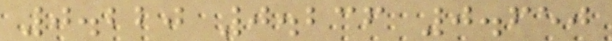0.220 0.236 0.650
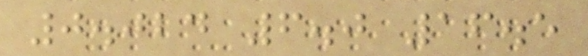0.024 6.0 16.5
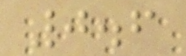0.6
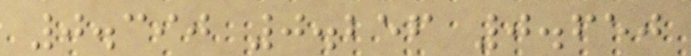0.390 0.256 0.650
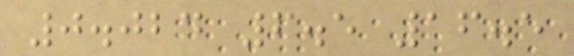0.024 6.5 16.5
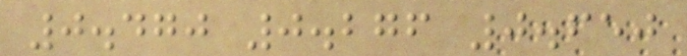0.470 0.276 0.650
